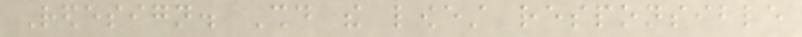Redesign. Should the lowest responsible
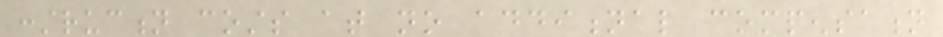construction costs at no additional compensation
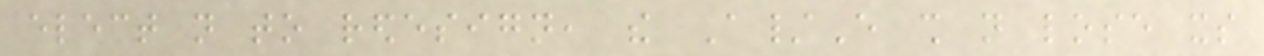elect not to redesign, the A/E shall not lose its
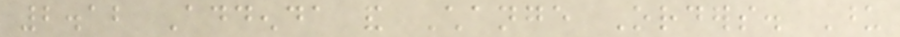2.12 Addenda and Change Orders. Upon
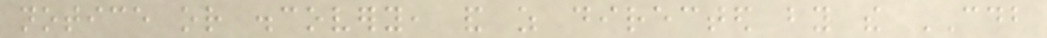notice or discovery, and as directed by the CDB
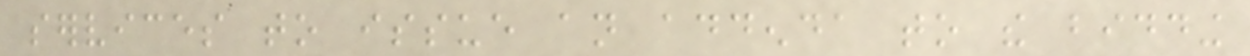services to issue an addenda to the bidding
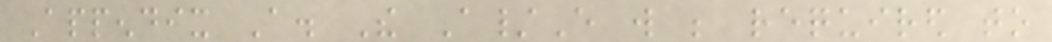Appendix A. The A/E will be required to
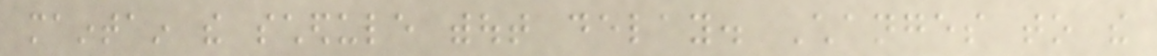maintain the schedule without delay. Changes to the
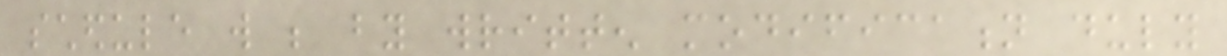schedule will be by written modification duly
